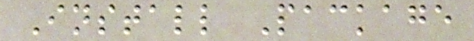Install Package
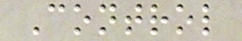Control
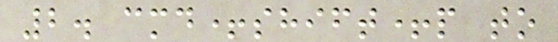2. cmd+shift+p to
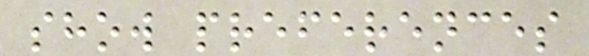show preferences
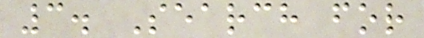3. Search for
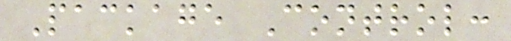Package Control:
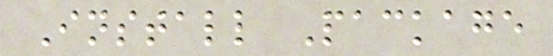Install Package
